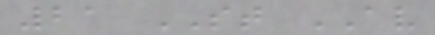21 ST AV
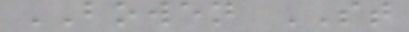BOWEN ST
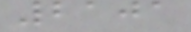2101
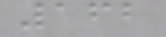162
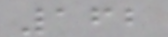162
